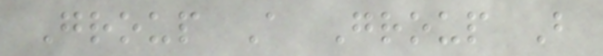Group A Group B
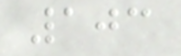103
